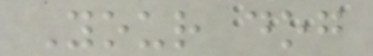Your dog
